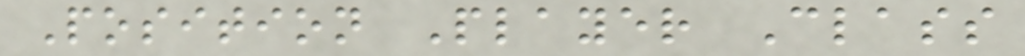Position Player Class
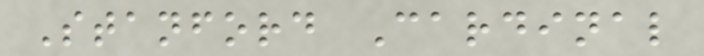Stanford Cardinal
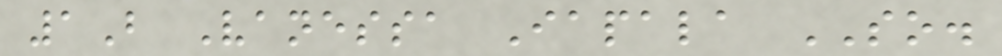1B Vanessa Iapala SO.
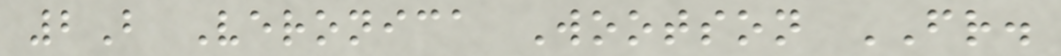2B Veronica Wootson FR.
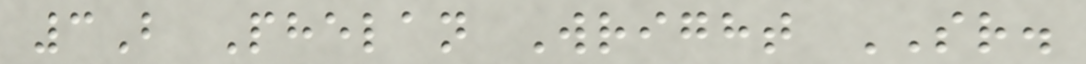3B Phelan Wright SR.
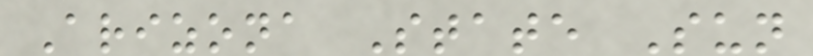Arizona State Sun
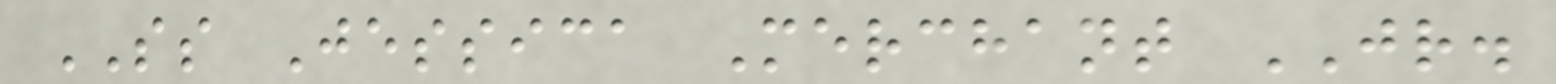SS Jessica Merchant JR.
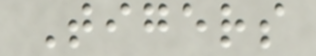Tigers
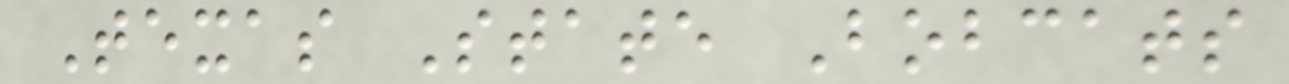Texas State Bobcats
